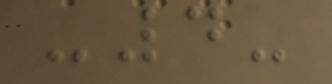-4-
